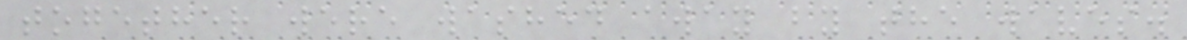together were washed away by the waves.
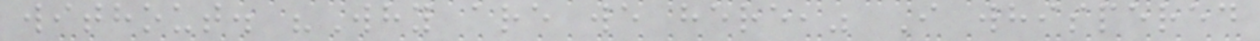without. "Why are we here," I whispered
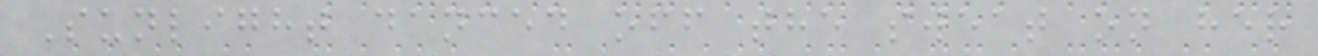Sunlight danced off the sweat on her
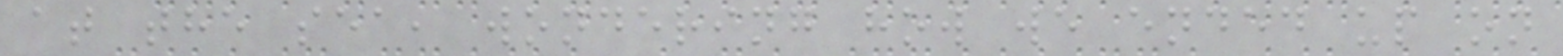at the sea, wondering how we ended up on
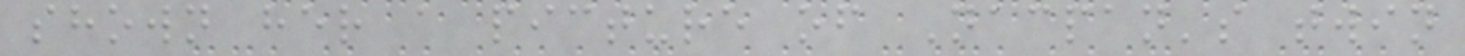shown her a picture of Nacpan's twin
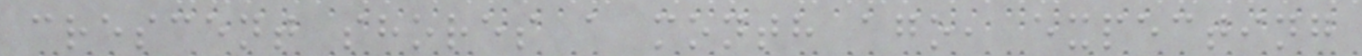crescent shores a month ago, expecting
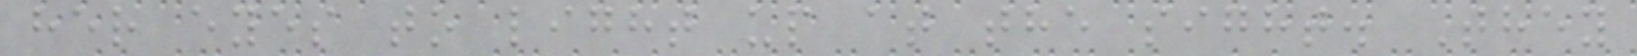her eyes to light up at the sight. They
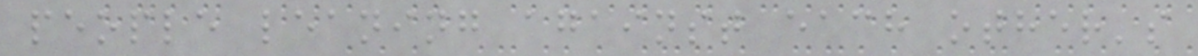people leaning against each other's
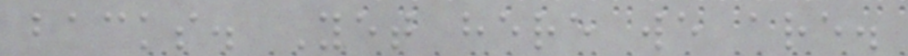backs. Yet here we are.
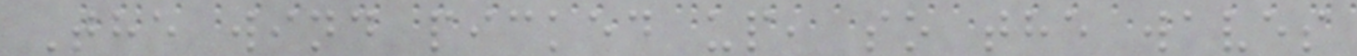The wind picked up, so the waves
